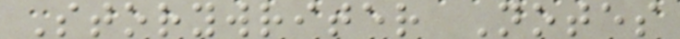Storywriter Notes
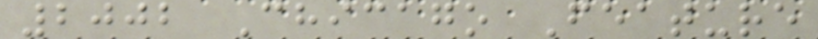2002 Chicago Feature
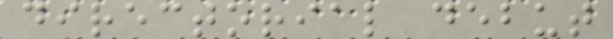directorial debut
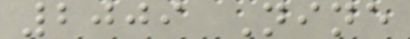2009 Nine
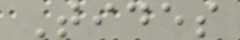Tides
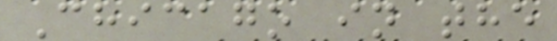Chicago in the
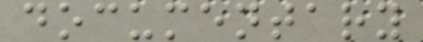documentary
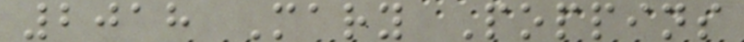2018 Mary Poppins
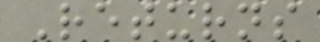Returns
